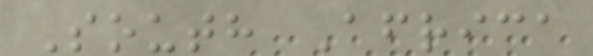South Africa
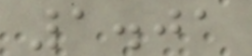1.01
